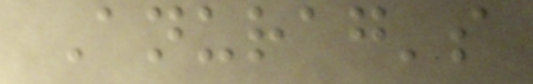Anurag's
